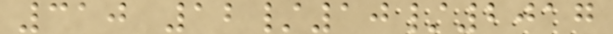310 12/10/2017
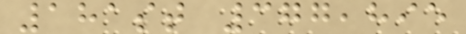181st 377,895
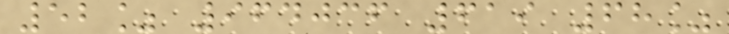52% 964036 619 68%
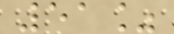51%
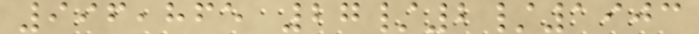996,865 27/2/1903
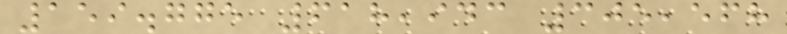159.775 618,943 305,568
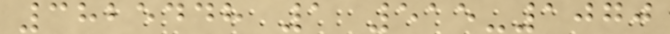3825448 1 515-1070
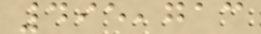495,713
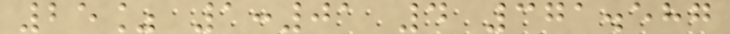25% 1:01 4 371.587
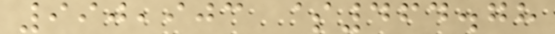990,903 $464.78
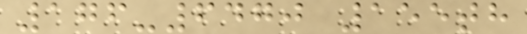176-6470 155th
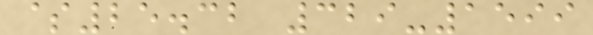$25.32 329-1599
